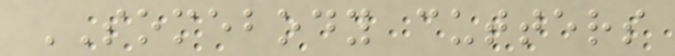SOMEBODY cutters
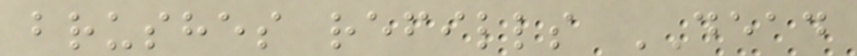brushes refills DEAD
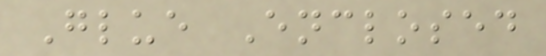Glue Enclosed
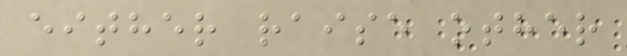either raise other
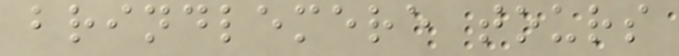brindlemere tours
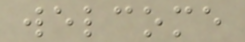welcome
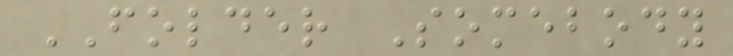FOLDER Somebody
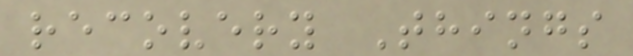recovery Things
